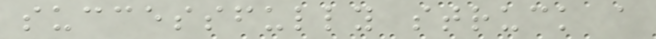successfully struck a
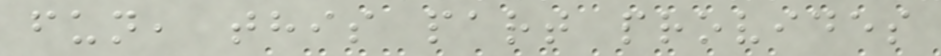fun, this part provides
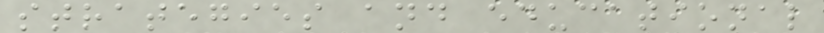strategies and educational
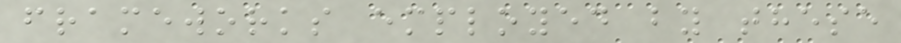frameworks employed by these
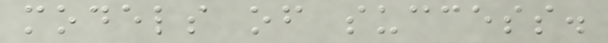models of success.
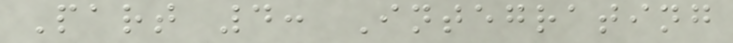Part 4: Integrating
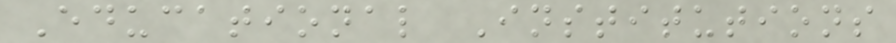Educational Institutions
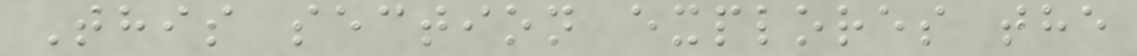This section explores the
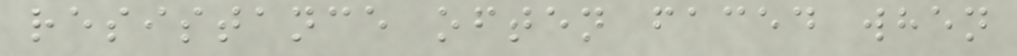resistance often faced when
